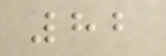82
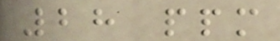28 ppm
